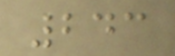243
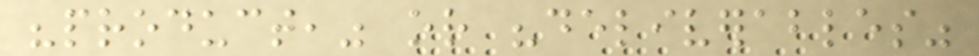"product," or "deliverables"
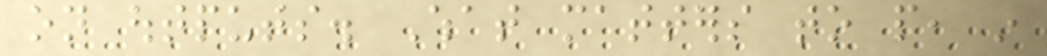on outputs. What matters to people, in
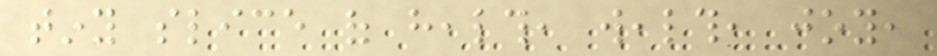tiny slice of health, wealth, joy,
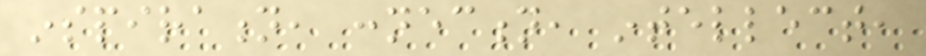inspiration, connection, intellect,
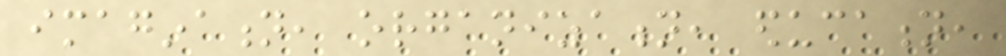imagination, organization, education,
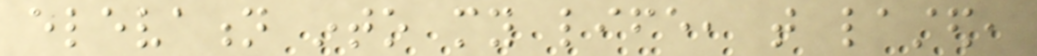elevation into my life, that lasted,
